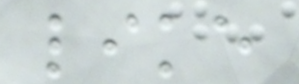like
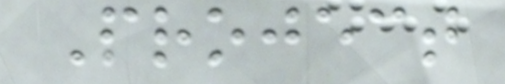Project
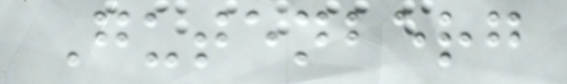Gutenberg
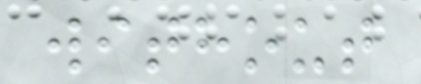without
